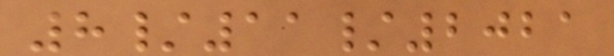8/11/2021
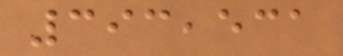393,531
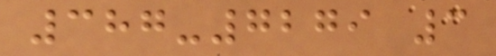387-7279 3
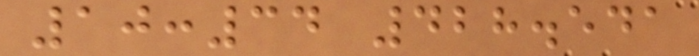10:34 428.541
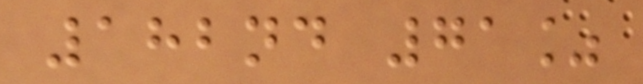182nd 71%
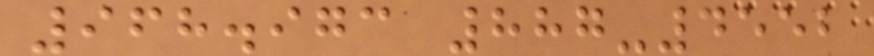968.973 887-4552
